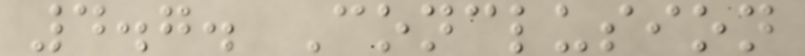4.7. Conclusion
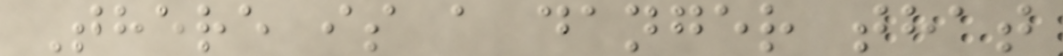There is a danger that
